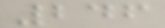246
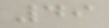49
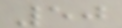50
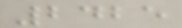2425
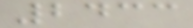2433
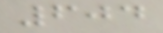604
